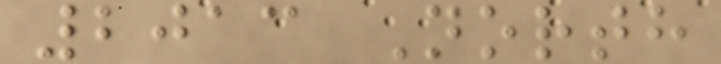2013 North
